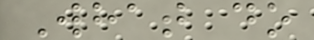What do
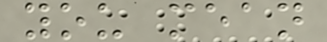you mean
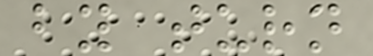by turn
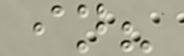in?
